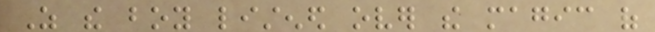As the boy listened over the magic of
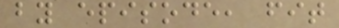by episode, fit
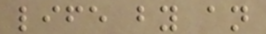life by an
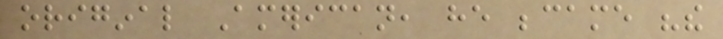original American, he became "the
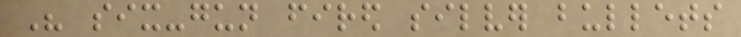His six-gun fired silver bullets
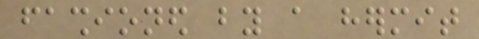fashioned by a hermit
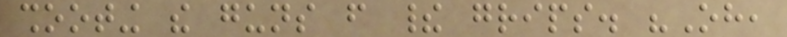shooting the guns from their grips. "Oh,
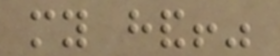my hand!"
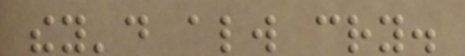they'd always cry.
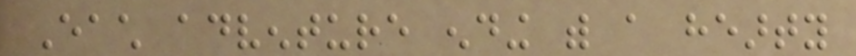Each adventure ending with a hearty
